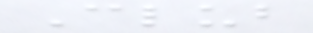Club
